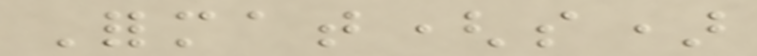Format(s)
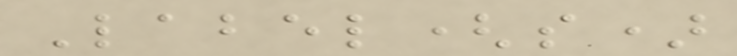Label(s)
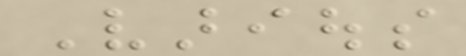Various
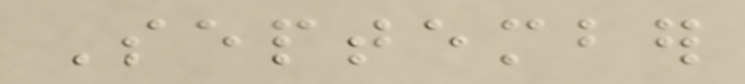September
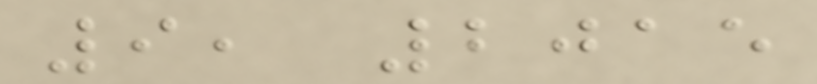9, 2015
